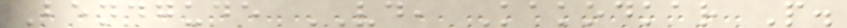Bendgude VD, Kakodkar P.
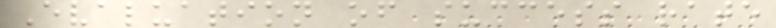Evaluation of success rate
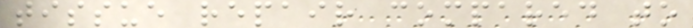tissue repair compared to
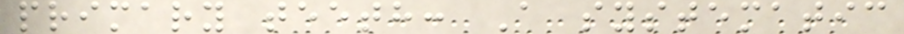primary teeth: A systematic
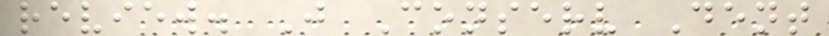review. J Conserv Dent
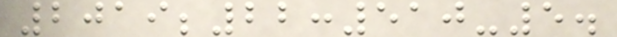2019;22:510-5.
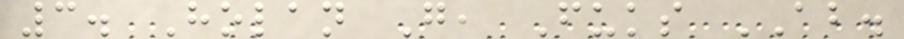3. Holan G, Fuks AB.
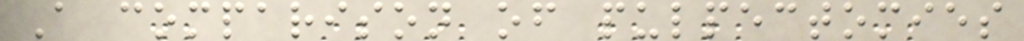A comparison of pulpectomies
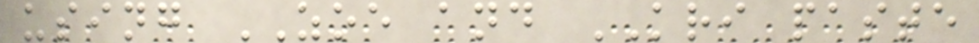using ZOE and KRI paste
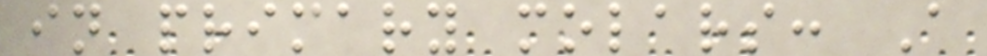in primary molars: A
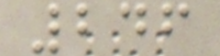246
